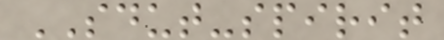SDUT-spirit
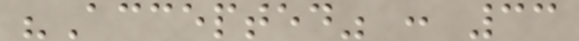"Accepted" : 33
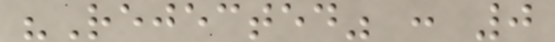"Rejected" : 0
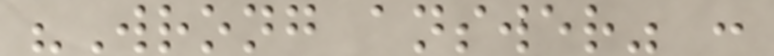"Wrong answer" :
